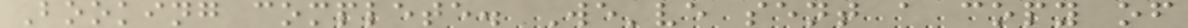Booking complete. We've sent a copy of
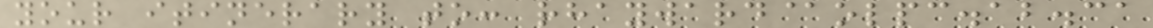your itinerary to: rhayward@olpc.ab.ca
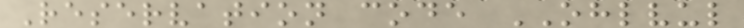Reservation code OHLVUL
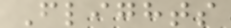Flights
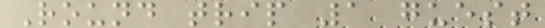Round trip 1 guest
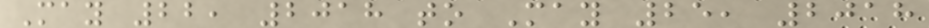May 22, 2018 to May 25, 2018
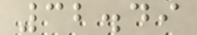32.49
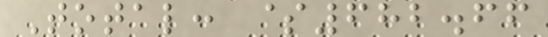Total: $682.66
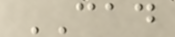CAD
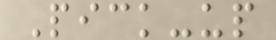Pick-up
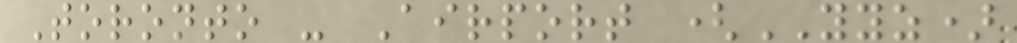Toronto - Airport (YYZ)
